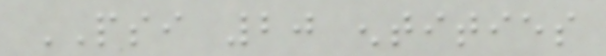PSI 20 entities
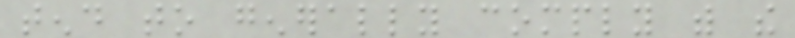tend to generally comply with the
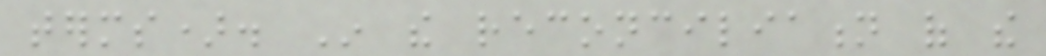terms). In the reconciliation of the
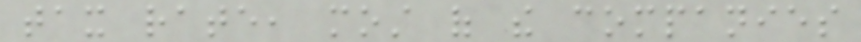tax rate, most of the companies
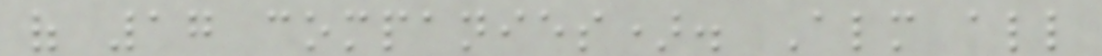of 17 companies). Almost all
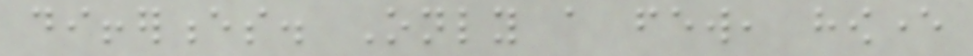differences. Only a few, however
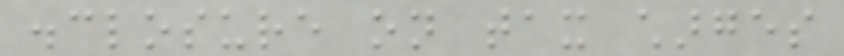disclosure on tax charges
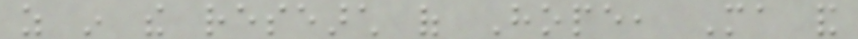as in the research of Hope, Ma and
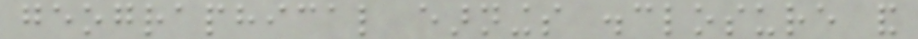geographical earnings disclosure and
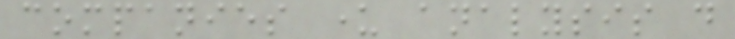companies under analysis do
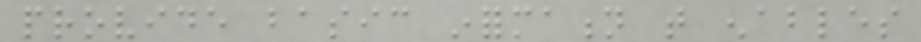provide basic information that enables
